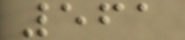561
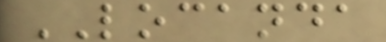LOCANDA
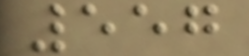557
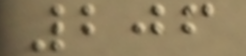206
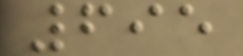695
